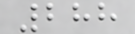288
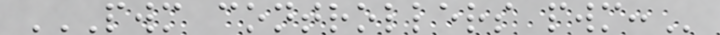PWM CONTROLLERS PWM:
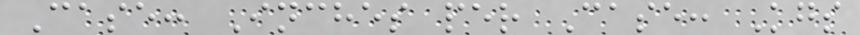Case: Inches per Case: Kgs
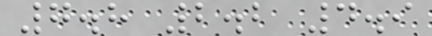7.8 2.2 4.9
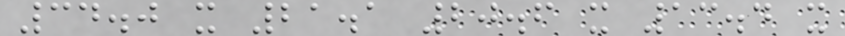34.0 x 21.1 20.6 x 13.4 x
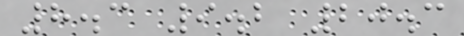8.3 9.2 20.3
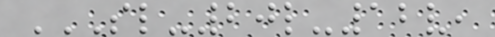SL-20L-12V,
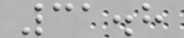31.8
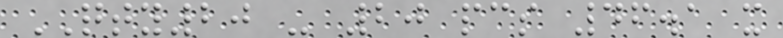QTY20 - 20 pcs 46.1 x
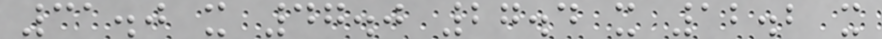31.0 x 47.0 27.4 x 12.2 x
